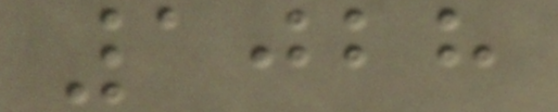1028
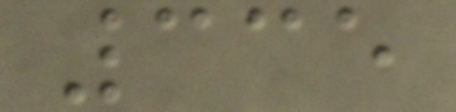335
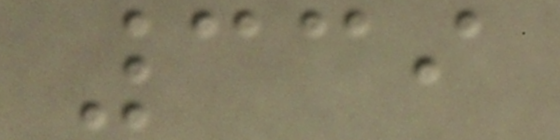339
